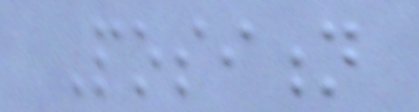Position
